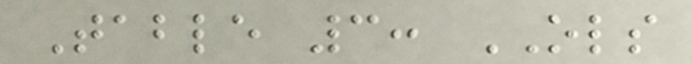Table 3: OLS
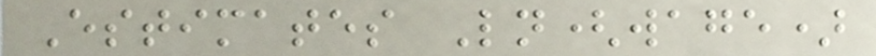Estimates Ln(wage)
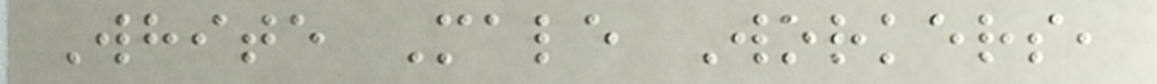White Male Workers,
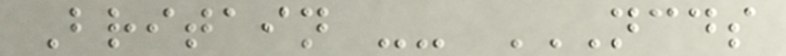Britain -- NCDS
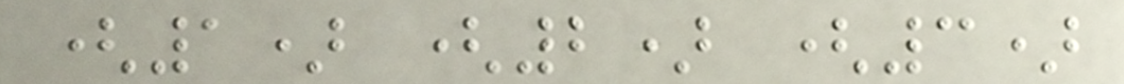(1) (2) (3)
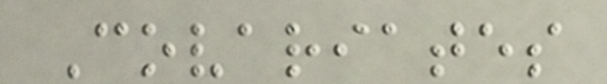Covariates
